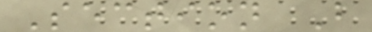Section B
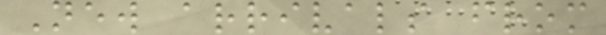New arrivals from
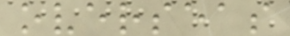overseas
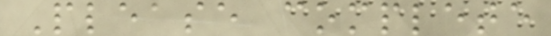Please complete
